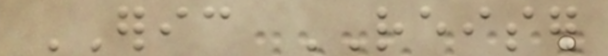ERIC REISER
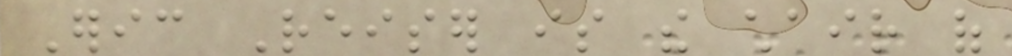Eric Reiser is the chair of
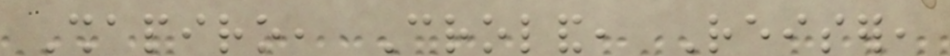Shapiro, Croland, Reiser,
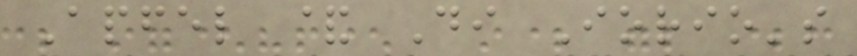Apfel & Di Iorio's
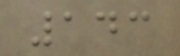143
